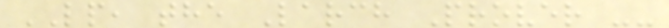LP, the Larch Prover --
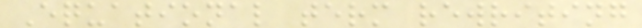Equational term rewriting
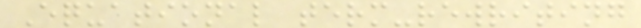Equational term-rewriting
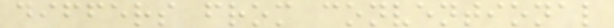differs from conventional
